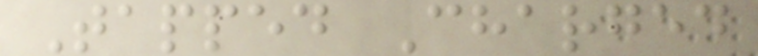Tapped Charged
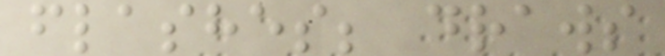flashes; draws
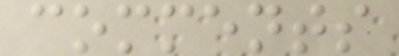comments
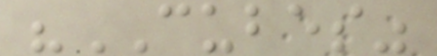"CUBES"
